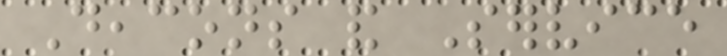Deacons and Service
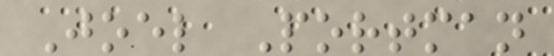Joel Portman
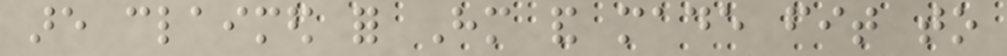are claimed for Him and made fit to
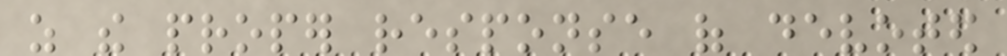as the proper response of devoted
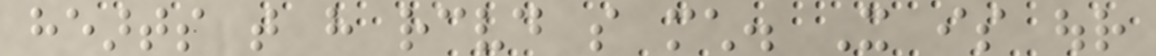hearts that have received so much. It is our
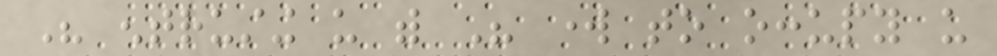His entrusting us with His work to occupy us
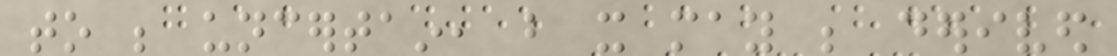to be uncertain, but it may be derived
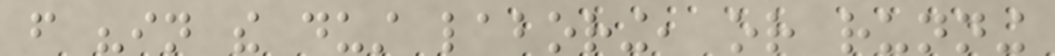from "in the dust laboring, or running
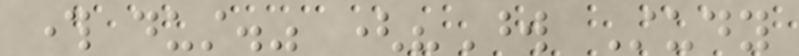through dust." ("Word Study
